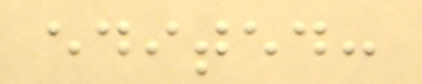edited:
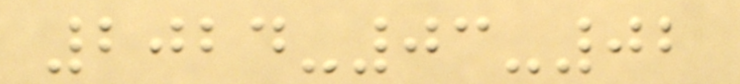2024-03-02
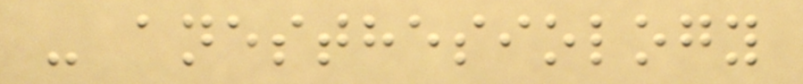- anesthesiology
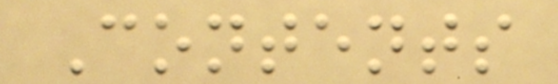Contents
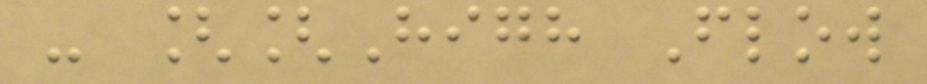- [[High Flow
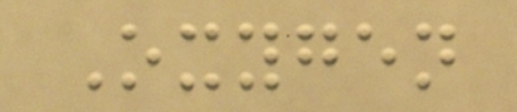Oxygen
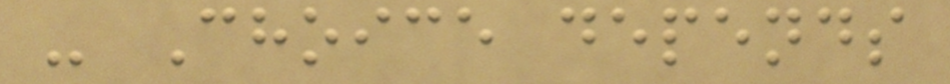- Choice depends
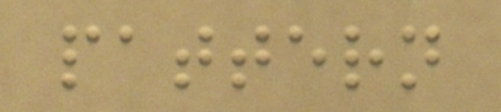pattern
